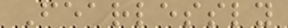Fearlessly
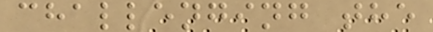challenging the
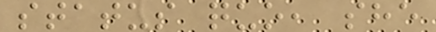status quo, she
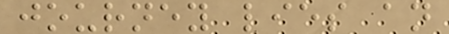journey lies an
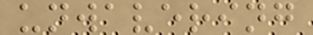unwavering
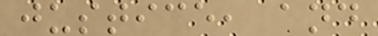justice, and
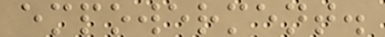empowerment.
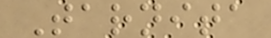Tarnita
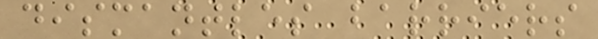dismantles barriers
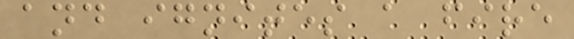and ignites a fire
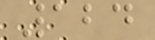124
